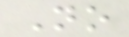No
